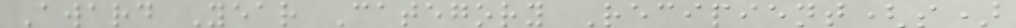Award Year Category Recipient(s)
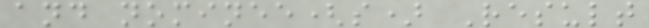and nominee(s) Result
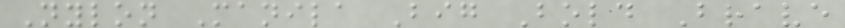Nylon Manila Big Bold Brave
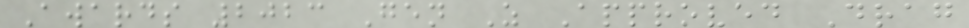Awards 2023 Gen Z Approved Drag
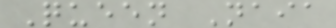Queen Naia
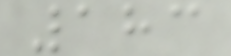183
